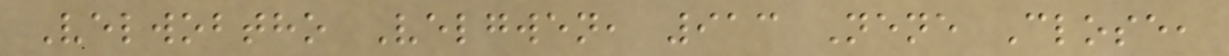Velwobtho Velgwen, 913 Nene Close,
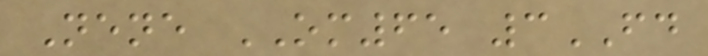Nene OM65 3FD
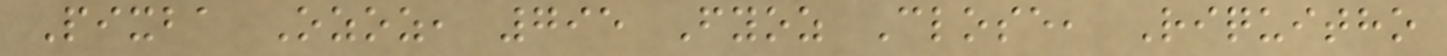Pixba Ozoz, 795 Fyoz Close, Riquitho
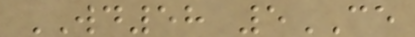WD58 5CE
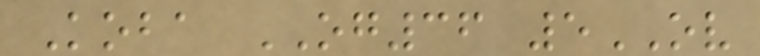Koba OG36 5OV
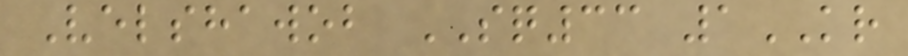Velshawob SQ33 1KR
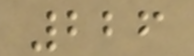226
